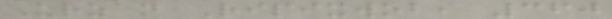Urzan Ripixwob, 360
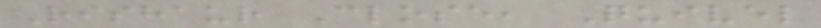Rishaur Close, Quivel
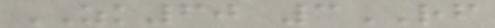ZK60 3RF
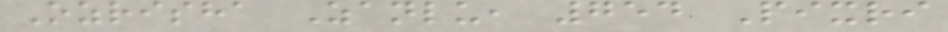Ozrisha Zanlu, 754 Pixri
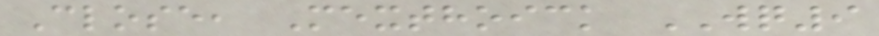Close, Mexthoick WQ9
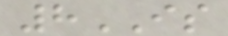8IS
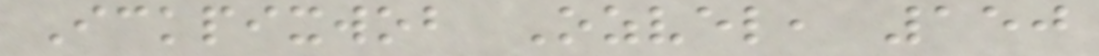Ickpixwob Ozvel, 150
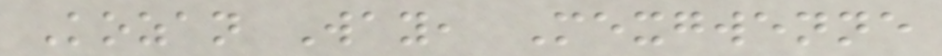Kozan Way, Mexgwenne
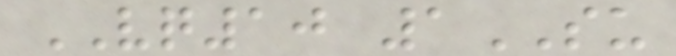VQ10 1SU
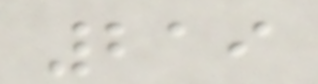219
